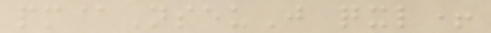pm@NseuJ qxl+
